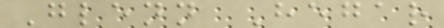Glenn Hegar
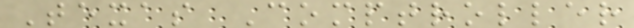Texas Comptroller
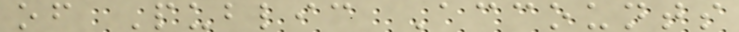of Public Accounts
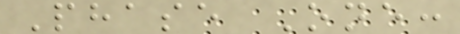Phase One:
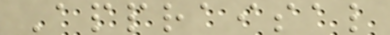Appraisal
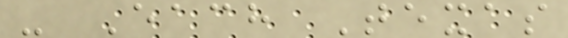- Each Texas
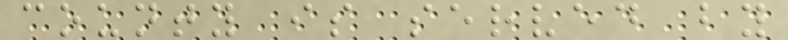county is served by
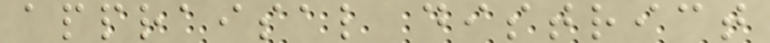appraisal district
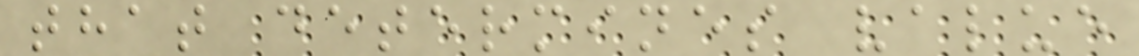that determines value
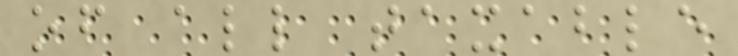of all taxable
